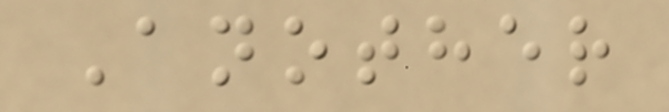Another
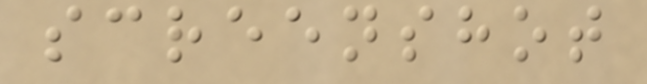screenshot
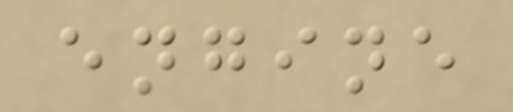engine
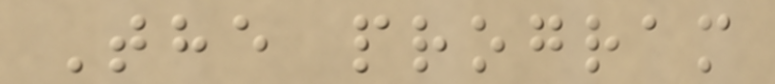The program
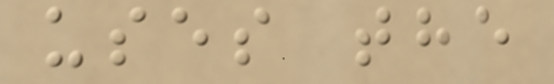uses the
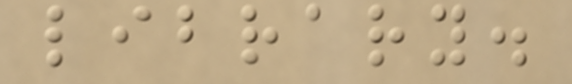library.
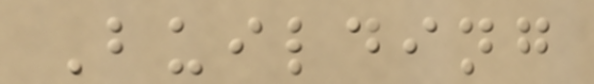Building
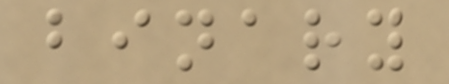binary
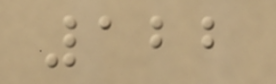122
